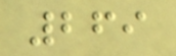269
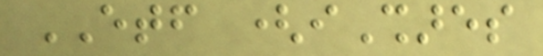ETF (iShares
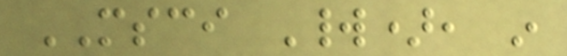MSCI World), in
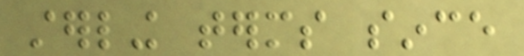sterling terms since
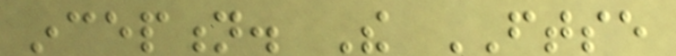inception. The FTSE
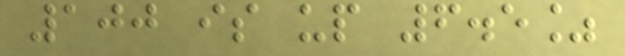100 is up 6.5%
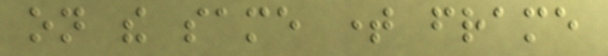on the same time frame
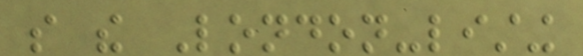so the London-listing
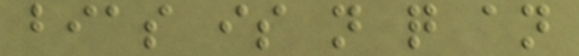bias is not quite an
